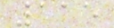115
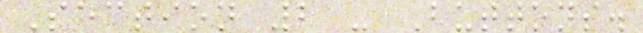Section 2 - Buttons.
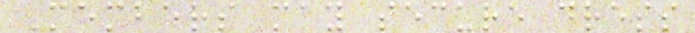Members may secure dress
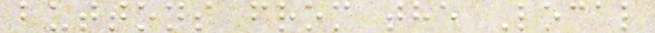buttons from the Local
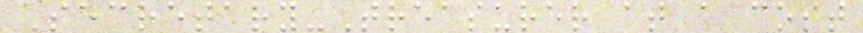Secretary-Treasurer at a cost
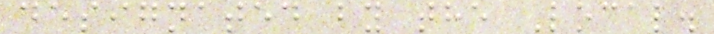designated by the Local.
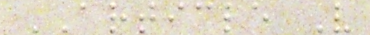ARTICLE V
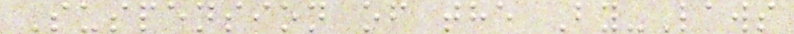Suspension of the By-Laws
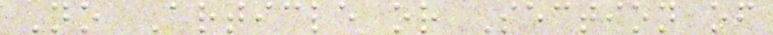No Article or Section of
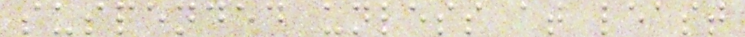suspended unless at least
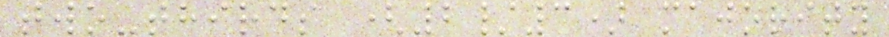two-thirds (2/3) majority
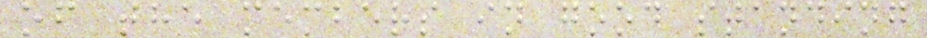of the members in good standing
